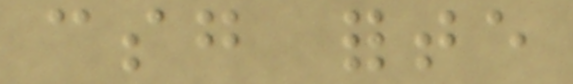csg forte
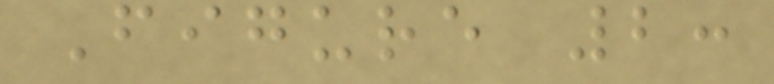Figure 2:
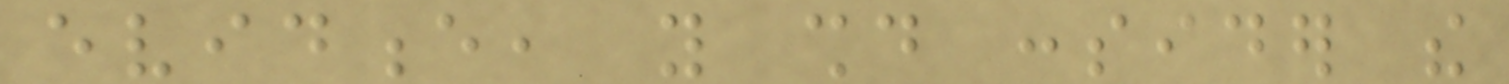evidence, you should consider the
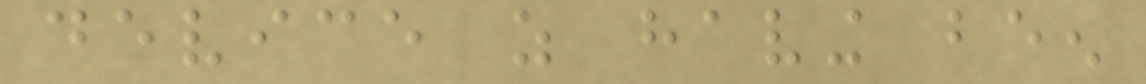device as having been
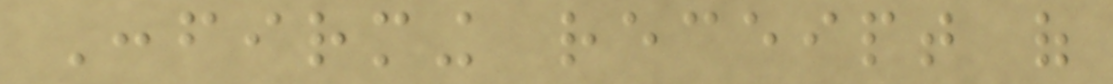Confirming receipt of
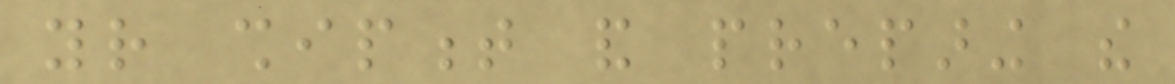your shipment and preparing the
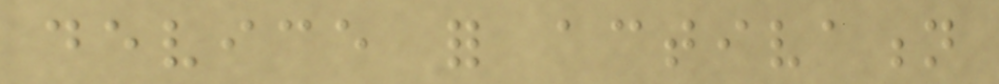device for activation
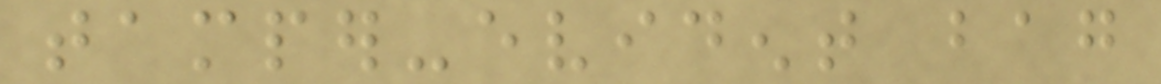tamper-evident bag
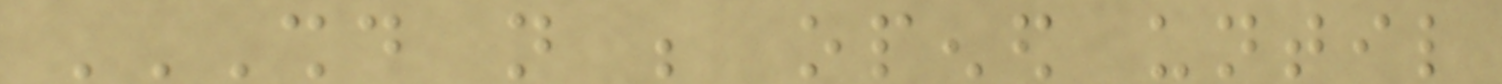SHOULD NOT BE OPENED UNTIL
